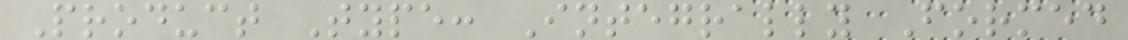Product Type: Integrally Formed
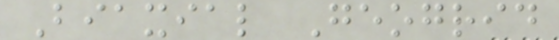Biaxial Geogrid
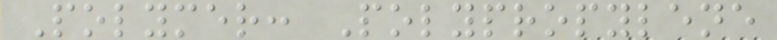Polymer: Polypropylene
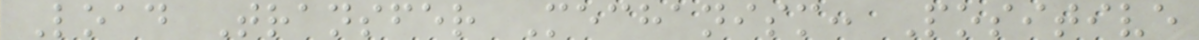Load Transfer Mechanism: Positive
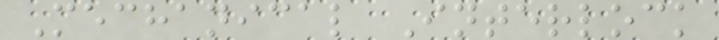Mechanical Interlock
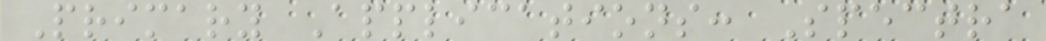Primary Applications: Spectra
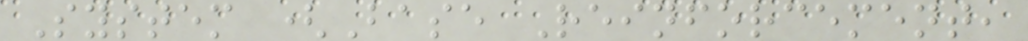System (Base Reinforcement,
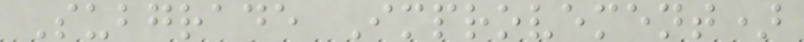Subgrade Improvement)
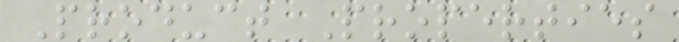Product Properties
